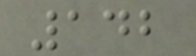142
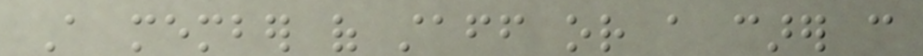A member of staff or a carer can
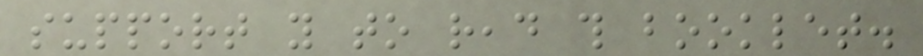support you to read this booklet.
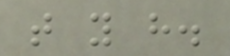that you have.
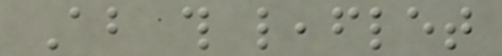About this leaflet
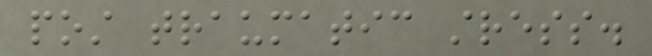post traumatic stress.
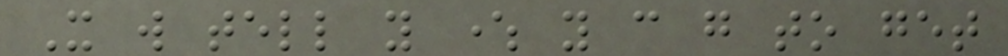It will tell you where you can go to get
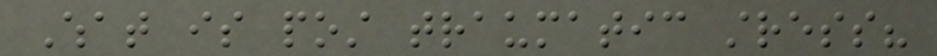What is post traumatic stress?
